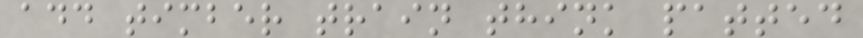add timber train think patted
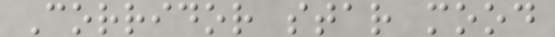Corridor star mood
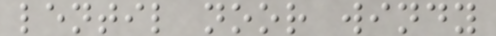lentil noor windy
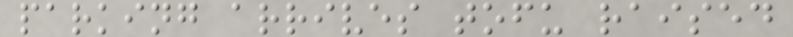parking arrives tofu raised
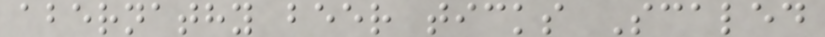abernathy beer ticks Scaled
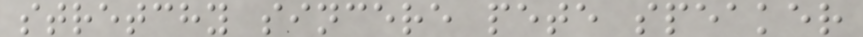stretchy sincere pete speaker
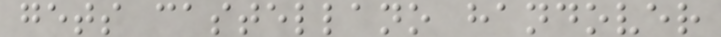gets castellano handover
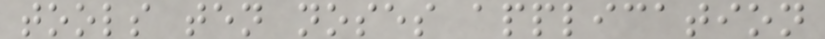tools ten noses application
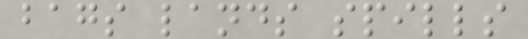bags lands spills
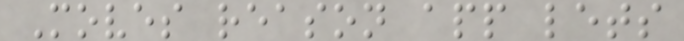Moves reason app lets
